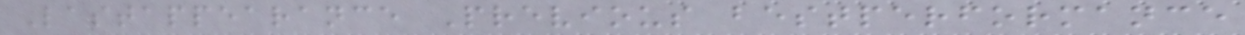Lastappearance Previous bestperformance
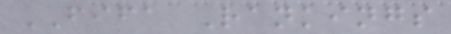FIFA Rankings
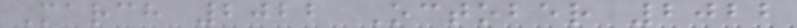March 2022 October 2022
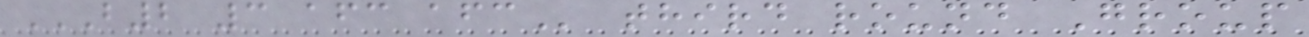B2 3 AFC AFC third round Group
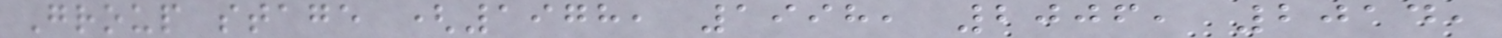Group stage (1978, 1998, 2006, 2014,
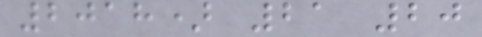2018) 21 20
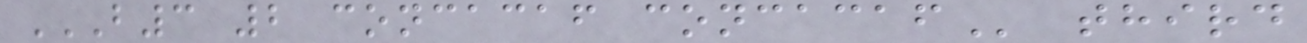B3 2 CONCACAF CONCACAF third
